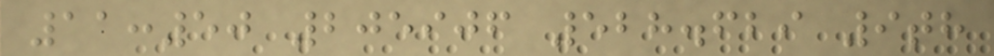11:50 205906 528.629 9th
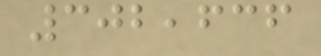302,636
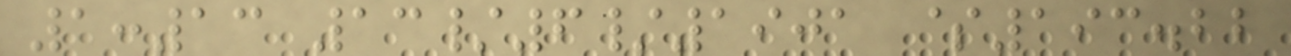1:13 13/6/1901 $193.22
